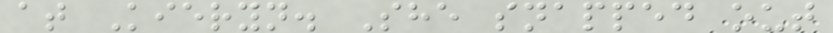at Kieryn. She snapped out
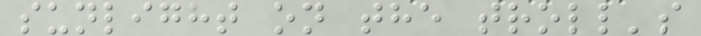sunlight on the troll's
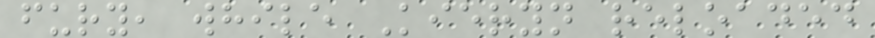fury, while Kieryn reloaded
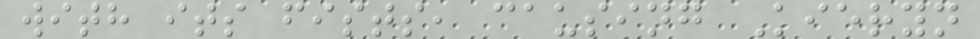with its fists, causing Kieryn
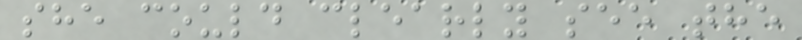she could clearly see the
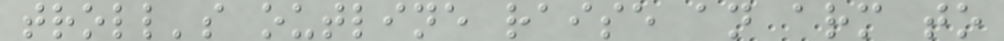troll's outline raise an arm to
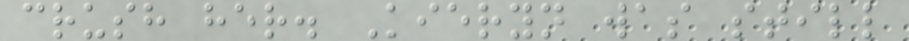crush her. Kieryn was still
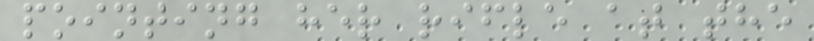pointing her rifle at the
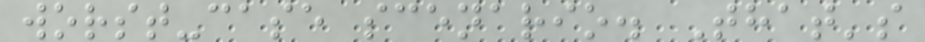worst-case scenario. That's
